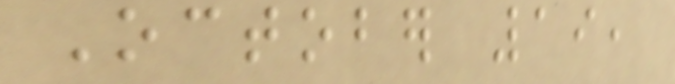October 19,
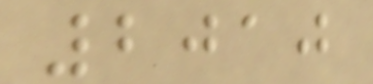2010
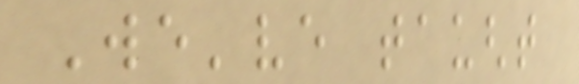We've taught
